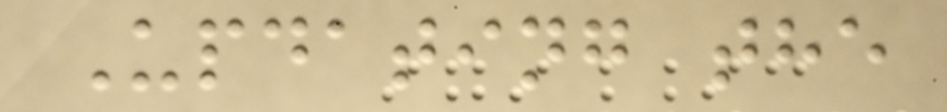Updating the
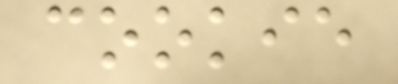cookie
